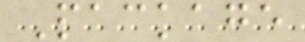Package
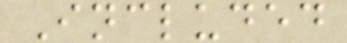Included
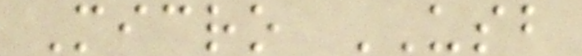Micro USB
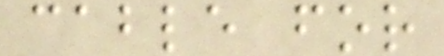cable for
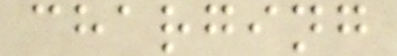charging
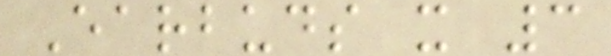Earbuds x 3
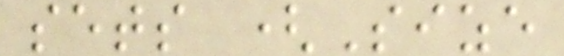sets (Size
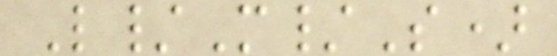L/M/S)
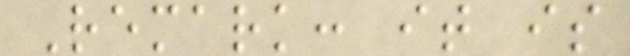Remark: it is
